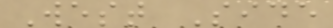West Side
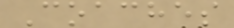Coaches
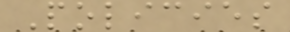Policies
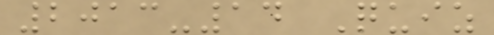2013-14 Quiz
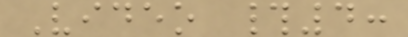Video #4:
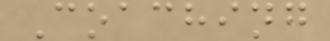Coaching
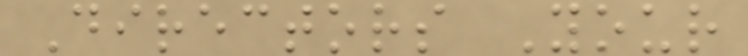Directors Your
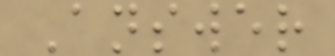Answer
